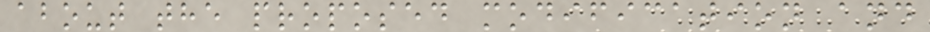about the proposed modification and
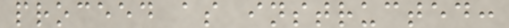proceed as instructed:
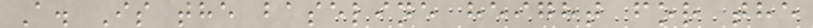A. Is the baseline height for the
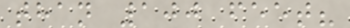than 100 feet?
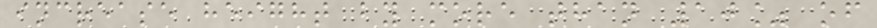increase height by more than 10% of
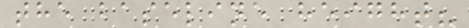the baseline height?
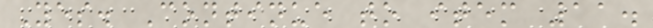Yes. Continue to item 11.
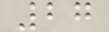27
